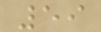59
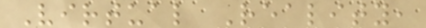Virtual Reality,
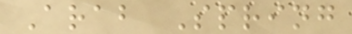Arab Spring
